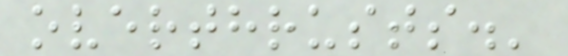overthrusts.'
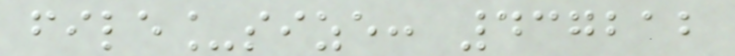file_size: 437212
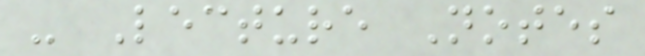- Lecture Notes
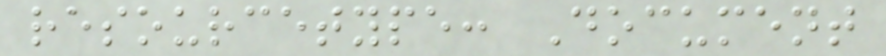resourcetype: Document
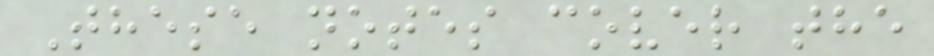These notes cover the
